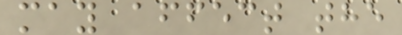may affect the
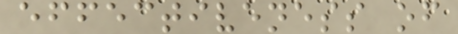effectiveness of
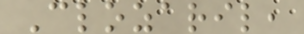Clozaril,
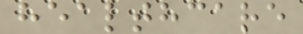healthcare
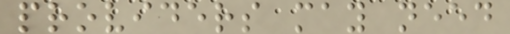providers may need
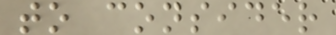to consider
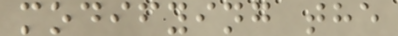modifying the
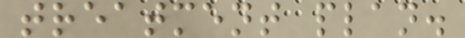treatment plan.
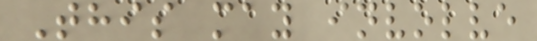This may involve
